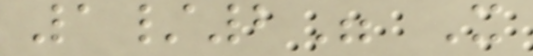1/2" X
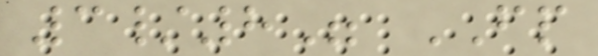3/8" FP
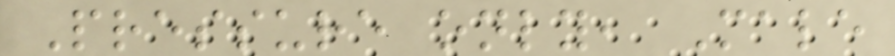Pressure only, Male
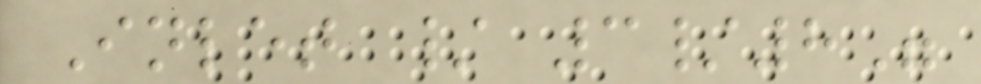Inlet / 3/8"
